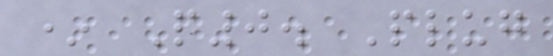* P0. Plug
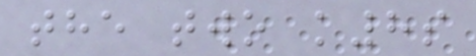the two k8s
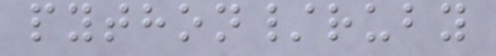python/ruby
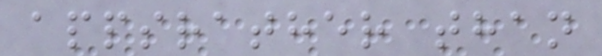appsrather than
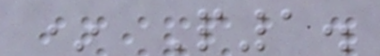* P1.
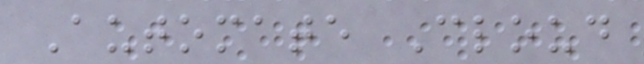Automate Cloud
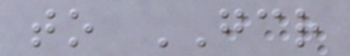to GCR
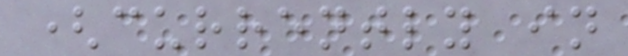(currently in
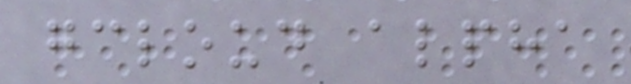gcloud alpha
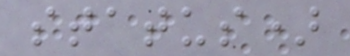status)
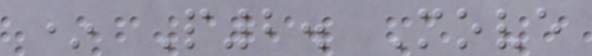* P2. Move
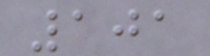101
